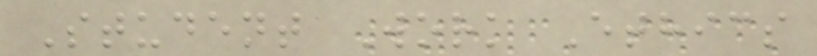Student Work Ethics
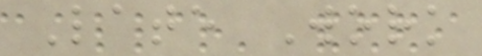Late Work
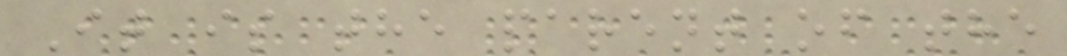It is the parent of the
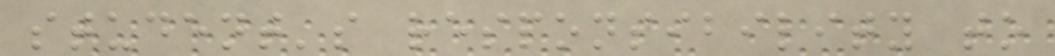student's responsibility to
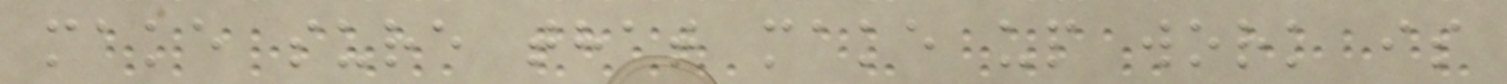make sure that make up work is
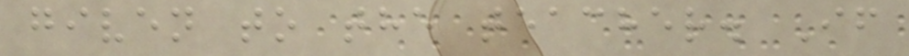given to the teacher. If
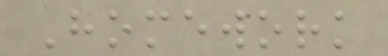Homework
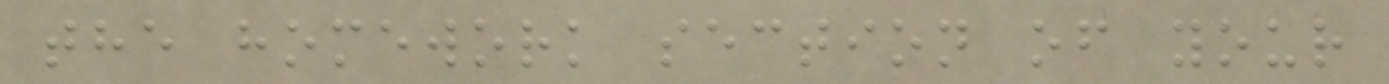the homework section of your
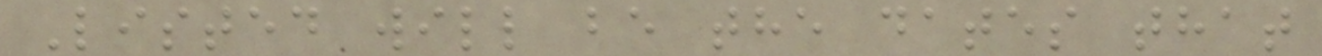Listed will be the dates that
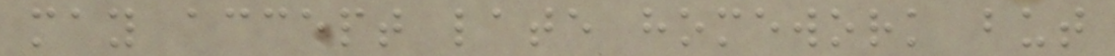may accept late homework but
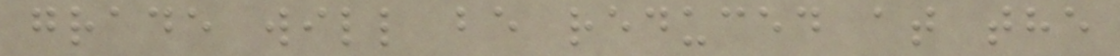grade will be reduced at the
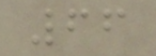66
